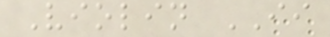Violin II
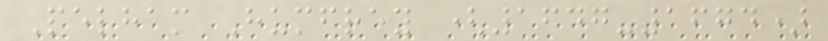Pelham Humfrey (1647-1674)
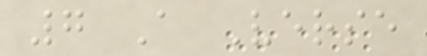7 A Verse
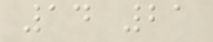14 21
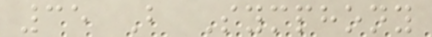35 B Symphony
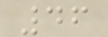46
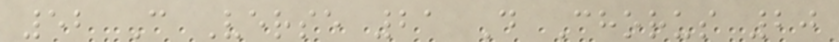52 C Verse 21 D Chorus 20
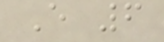E 6
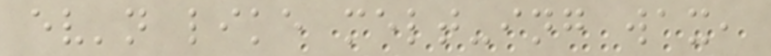ev'n like melt-ing wax,
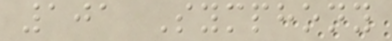101 Symphony
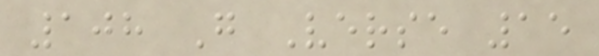108 G Verse 15
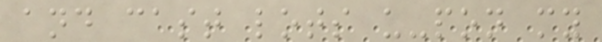and cast lots u-pon my
